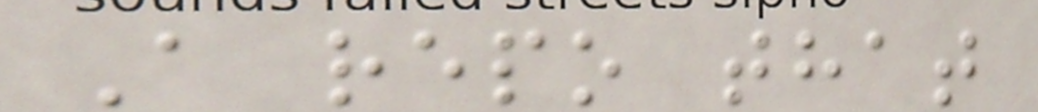A repo that
